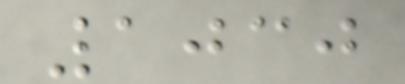1030
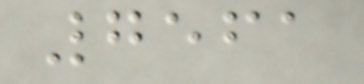7561
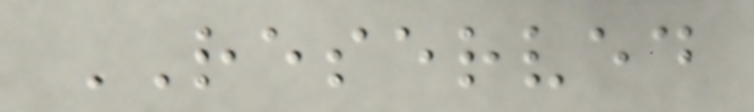RESERVED
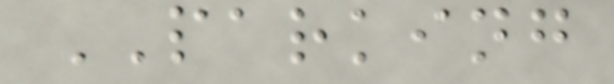PARKING
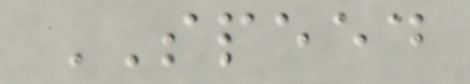SPEED
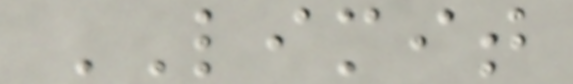LIMIT
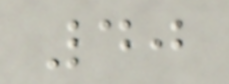40
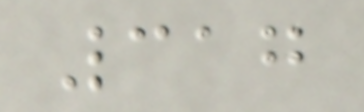317
